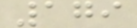179
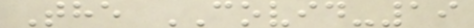The COVID-19
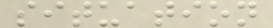situation
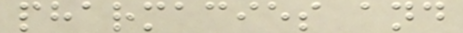pharmacies and
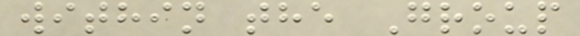within the Group
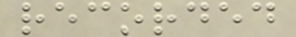recorded
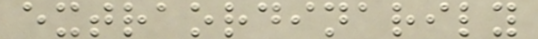extraordinarily
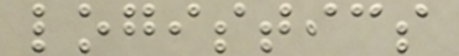logistics
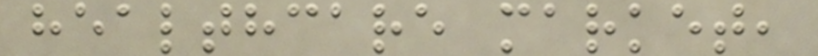healthcare market,
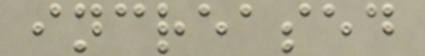increased
